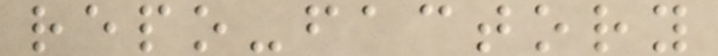repo-factory
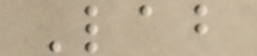Lab
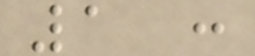1 :
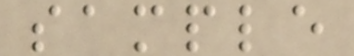sample
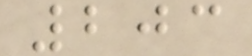203
